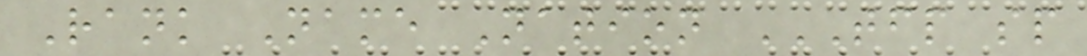Rank Name Nation TFP SP
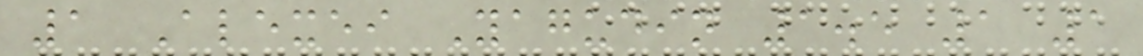1 Alexei Yagudin 1.5 1 1
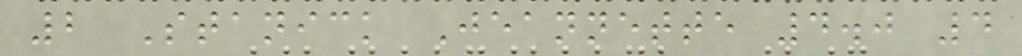2 Stanick Jeannette 4.0 4
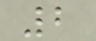2
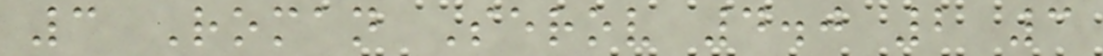3 Roman Serov 4.0 2 3
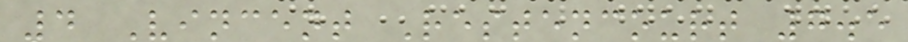4 Vincent Restencourt 7.5
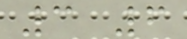3 6
